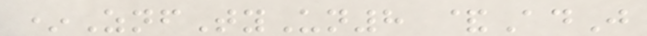*ZnfTyUn8 &AdJ
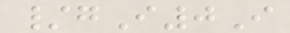/gI0I
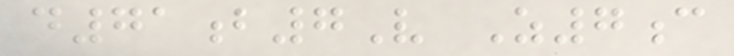d71b7V Z7c
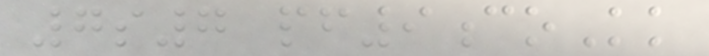7s7 pf9coKk
